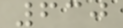630
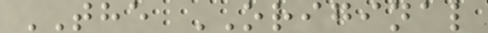THE ORIGINAL
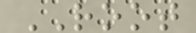ROOT
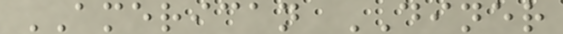AMERICAN DINER
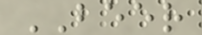BEER
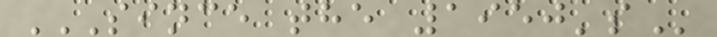SINCE THE 1950'S
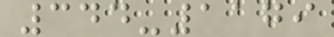344-1179
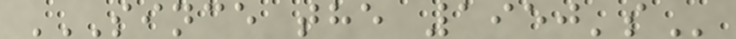SINCE THE 1950'S
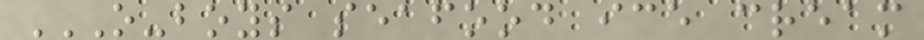O-BOYS SEAFOOD ICE CREAM
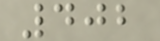402
